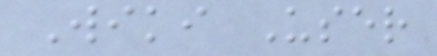Wiki User
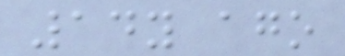14y ago
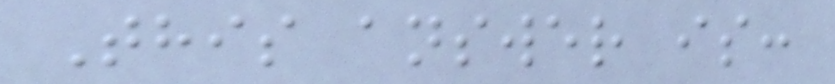This answer is:
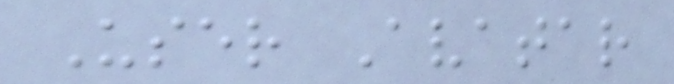User Avatar
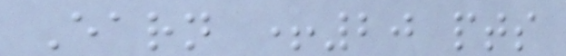Earn +20 pts
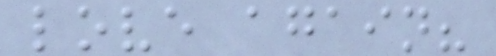love again?
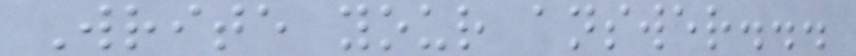Write your answer...
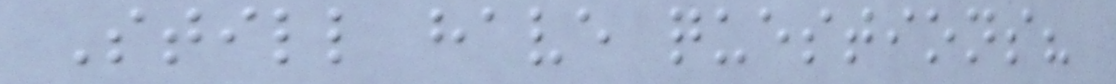Still have questions?
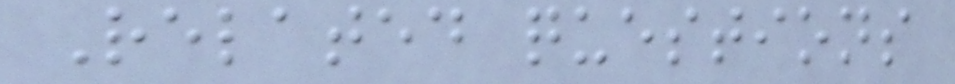Related questions
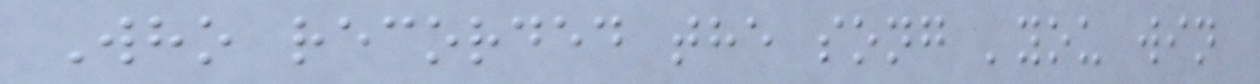Who recorded the song 'you win
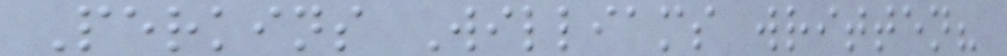Perkins Williams written?
